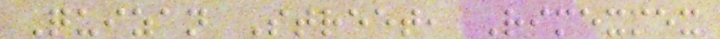Quizan Street, Rimexmex
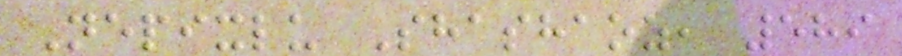Nepixlu Shashaoz, 589
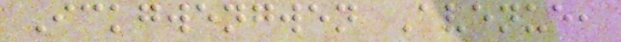Ickgwengwen Avenue,
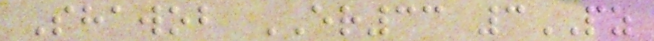Shawob ER33 3PZ
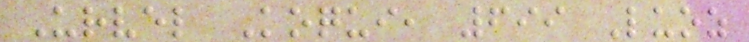Urvel Koqui, 699 Luoz
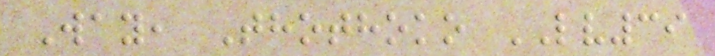Way, Thothoko LV39
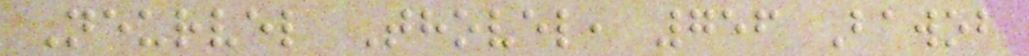Neurvel Thovel, 756 Bawob
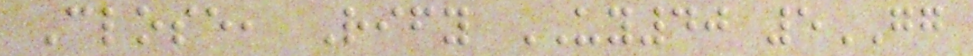Close, Rify UY40 5GG
